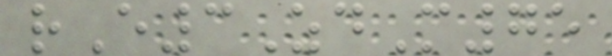rE3ZdM75
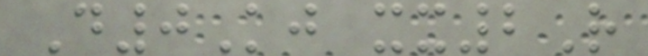D0Kj xx2R
